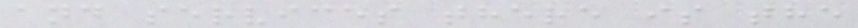and services there is the
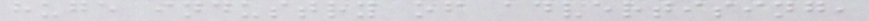huge industry of advertising,
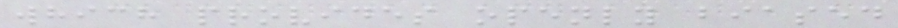which provides openly biased
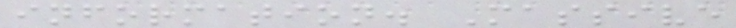information. Massive
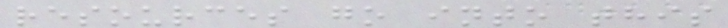resources go into this
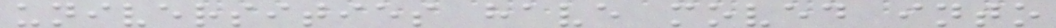universities have moved into
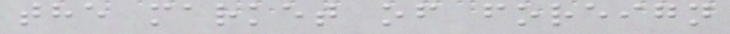the market of foreign
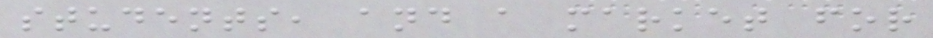students, and a market for
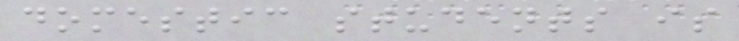domestic students is
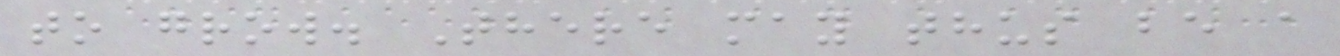to grow. There may thus be a
